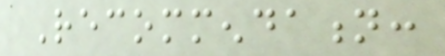Recommendation:
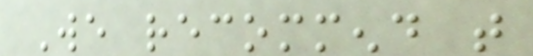We recommend that
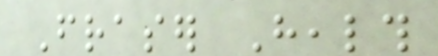Fraser Health
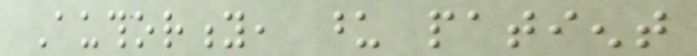Authority, upon patient
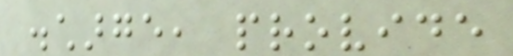discharge, provide
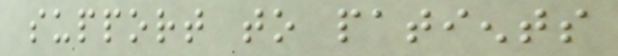support to patients
